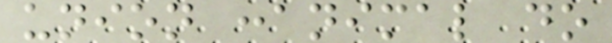union :animal do
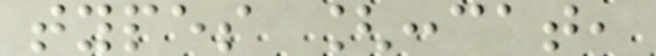types [:cat,
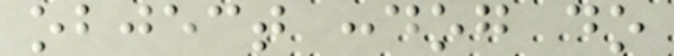object :dog do
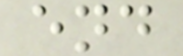end
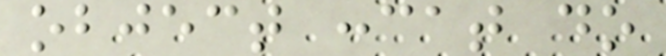object :cat do
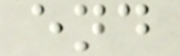end
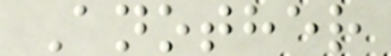Another
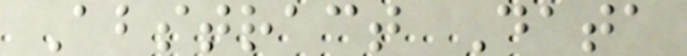Abstract Data
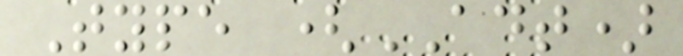Type (ADT)
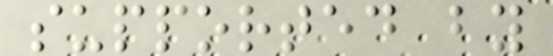supported by
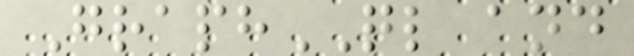GraphQL and
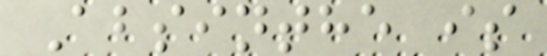Absinthe is
